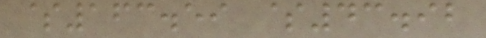$163.59 $43.92
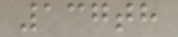137th
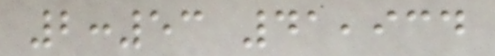2:53 41,934
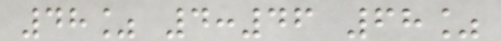48% 4:46 68%
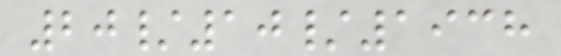20/10/1938
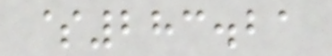$283.21
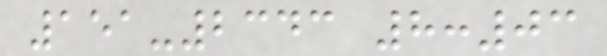151-2343 8:03
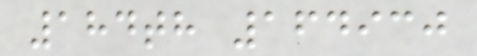184th 164930
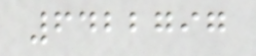6422797
